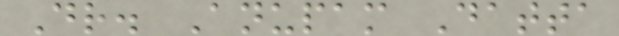Dr. Anupam Datta
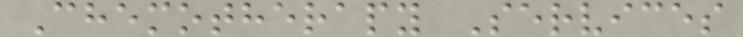Chemotherapy Services
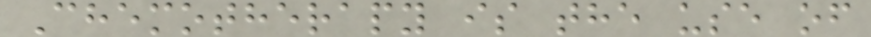Chemotherapy is the use of
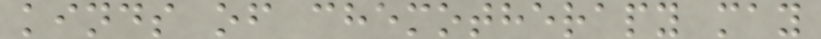kinds of chemotherapy may
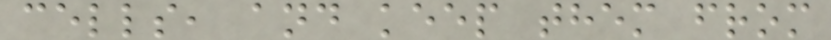cells, and keep them from
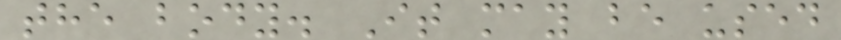the body. It may be used
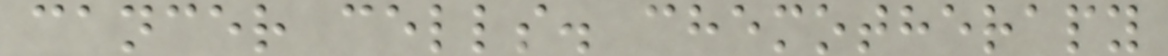cancer cells. chemotherapy
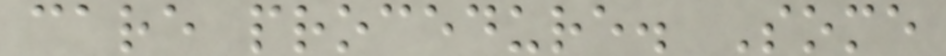care procedure. Some
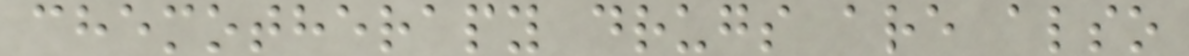chemotherapy drugs are also
